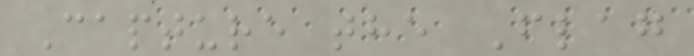Capture the Flag
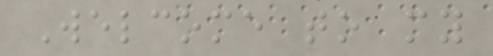Welcome to my
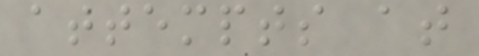attempts at
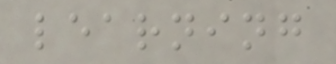learning
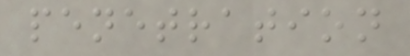penetration
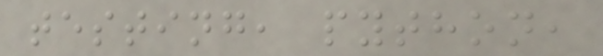testing, python,
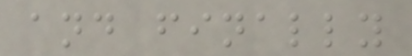and finally
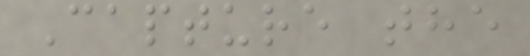Capture the
